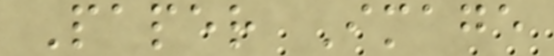Paper Image
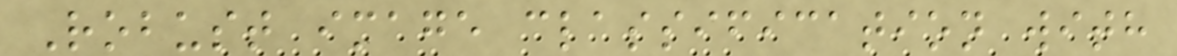Robust image classification with
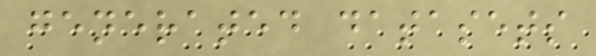generated datasets
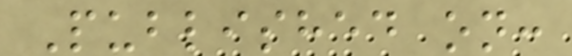Published on:
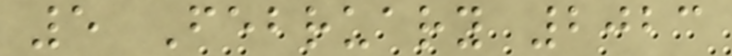5 February 2023
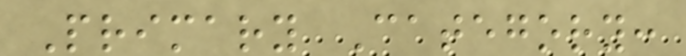Primary Category:
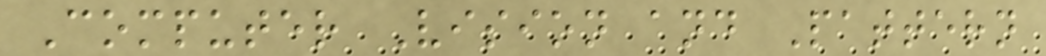Computer Vision and Pattern
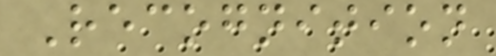Recognition
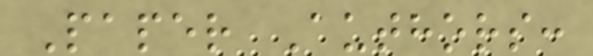Paper Authors:
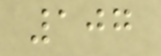107
